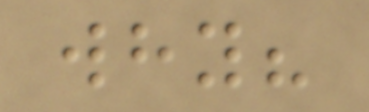why?
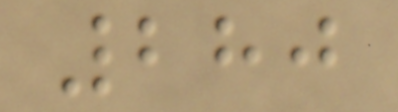280
